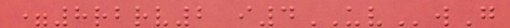=8rbrv2 i4UVwG
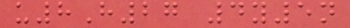u8H27 4y5n
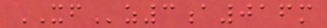XFz3a016m
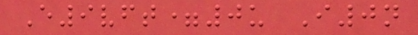E9vft=0u I0n
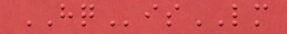HQisLM
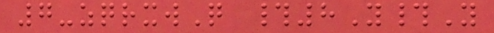7-zqrxwQ #8Y#Y
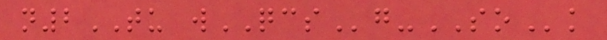n2TU wQCSg-SOk
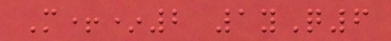M+*2 1yQ6
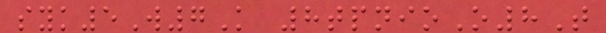syk5W7K 8tpnioO8T
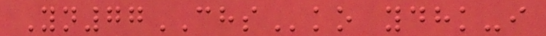Yn77CHSko ydhk-i
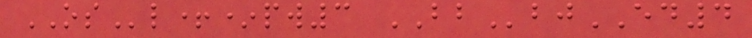OSl+*pw3 BBbjED4
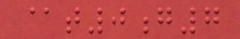@t0g7
